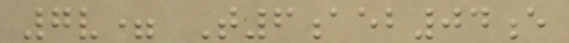7v= T6aeb04e
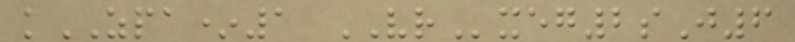kZPA*1 VRxeg2sJ6
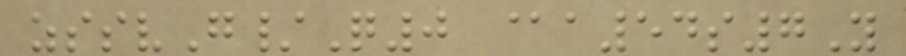zssvG/Q0 @a54s7Y
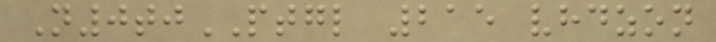N0tjPTGL 215 vhdzon
